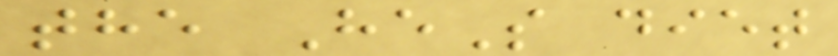the HeS diet
